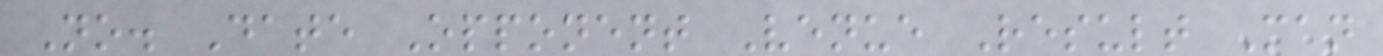No. Date Opponent Venue Result Man
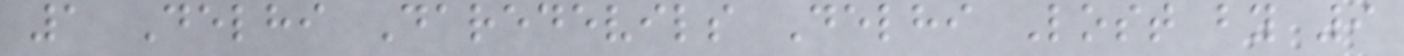1 Delhi Daredevils Delhi Lost by 9
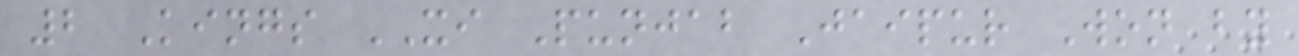2 Kings XI Punjab Jaipur Won by
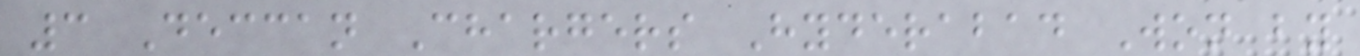3 Deccan Chargers Hyderabad Won by
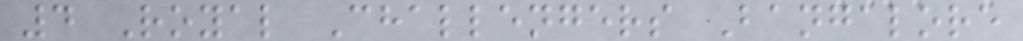4 Royal Challengers Bangalore
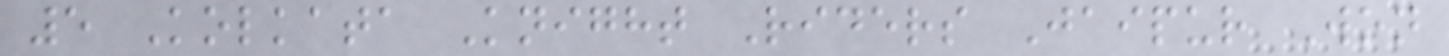5 Kolkata Knight Riders Jaipur Won
